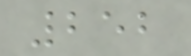252
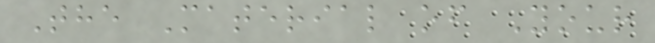The Material of Your
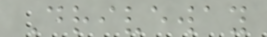Driveway
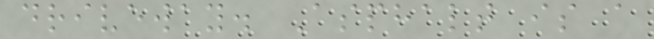driveway. Asphalt is a
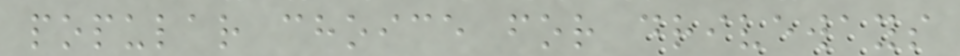popular choice for driveways
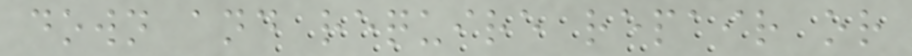down and require repair or
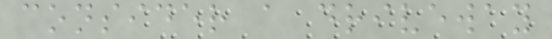consider a driveway
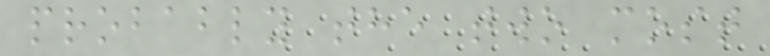probably the two most
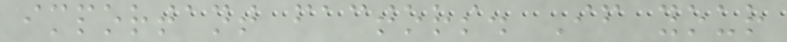important factors. If your
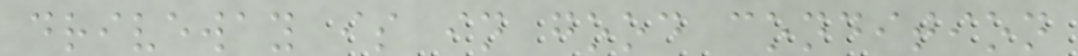driveway is in good condition
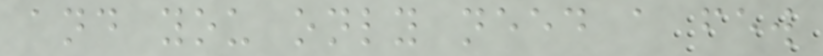and you only need a few
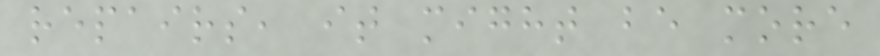repairs, it might be more
